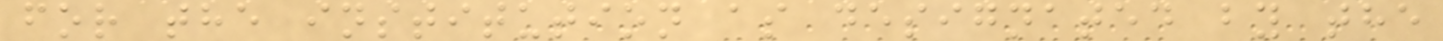for the institution as designated by the
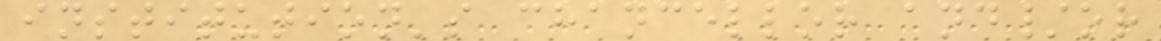institution's chancellor and/or
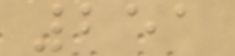251
